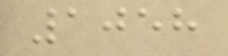1058
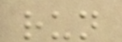run
